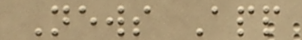News App
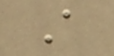A
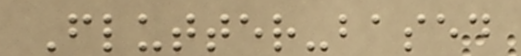Flutter-based
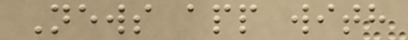News app with
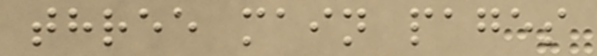three main pages
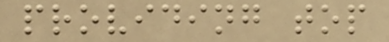providing top
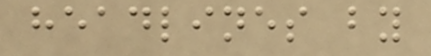headlines by
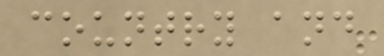country and
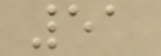51
